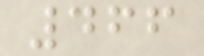466
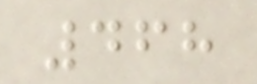468
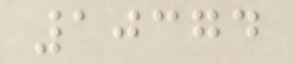10374
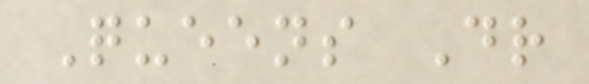Queens Dr
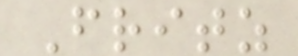Fritz
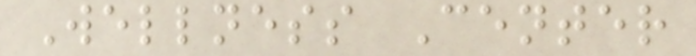Wellness Center
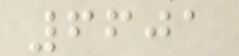6601
